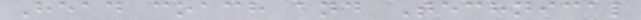Head coach and Technical
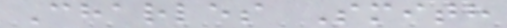Charles Smith
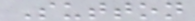Sutton
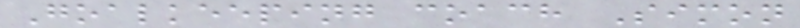Goalkeeping coach Simon
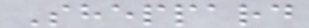Sheppard
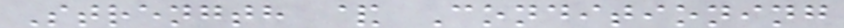Strength & Conditioning
